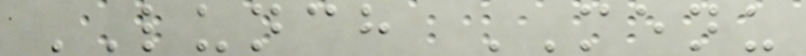LUNCH MENU
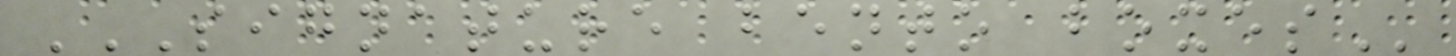SIGNATURE BENTO BOXES
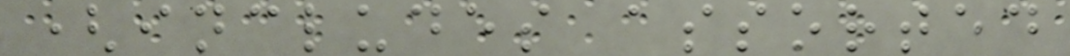(includes assorted
